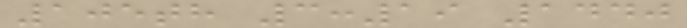105th 3:19 1440
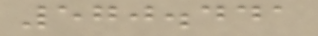570.441
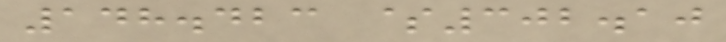148.423 $302.10
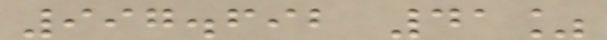997.692 41%
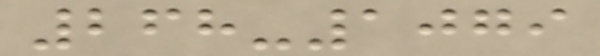268-1079
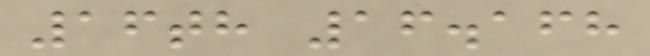16th 16.168
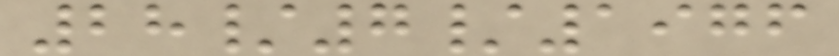28/7/1976
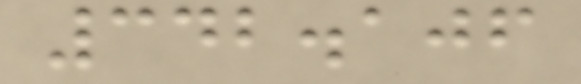342.106
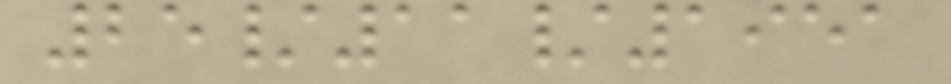25/11/1951
